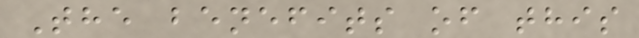The benefits of this
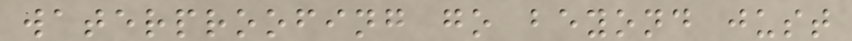waterproofing go beyond just
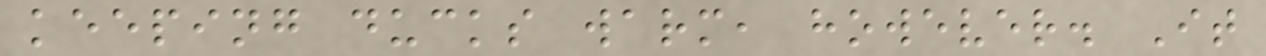keeping ducks warm, however. It
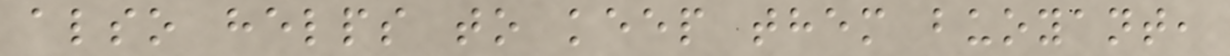also helps to keep them buoyant,
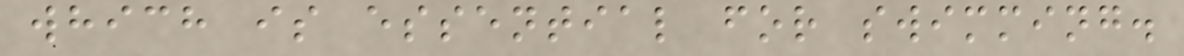which is essential for swimming.
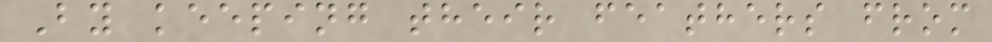By keeping their feathers from
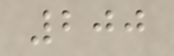200
